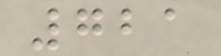721
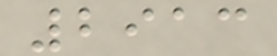2913
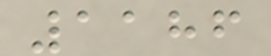1186
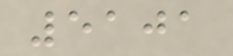5101
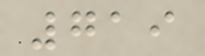719
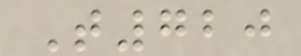T720
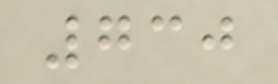730
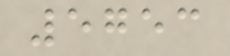5753
